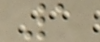1
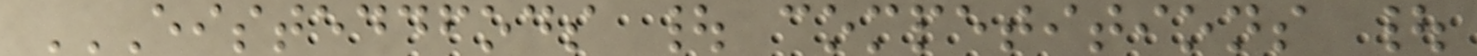EISTEDDFODS | COMPETITIONS |
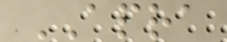APRA
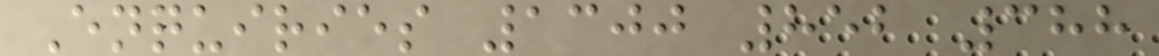Enquiries 1300 852 388
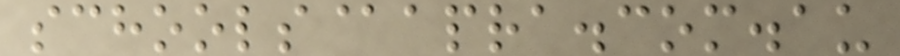schools@apra.com.au
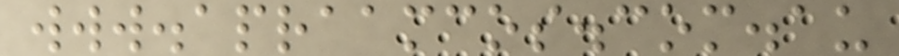www.apraamcos.com.au
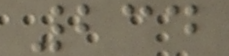234
